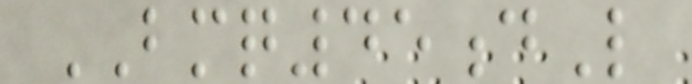BMQ45dL
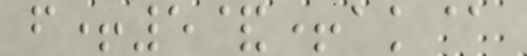f+5&+ak@
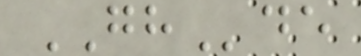GHde
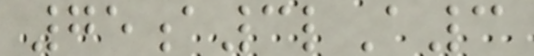75a3lA3
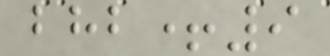bhb+9
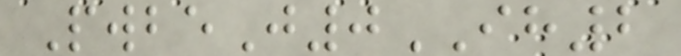PwbeJ0IH2
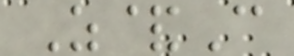Z&C
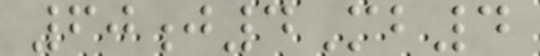60j4Mb4
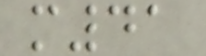m41
